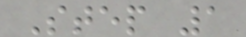Step 1
